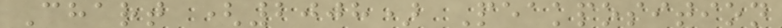Chart (2008) Peakposition
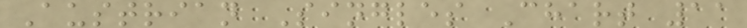Austrian Singles Chart 11
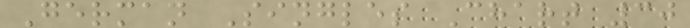German Singles Chart 30
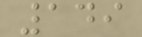149
